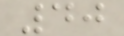40
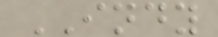INDY
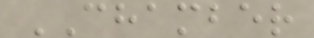CHAMBER
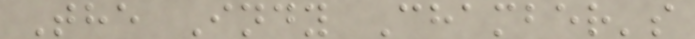The Indy Chamber's
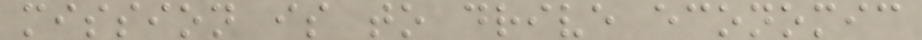mission is to drive economic
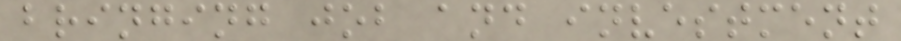bringing job and investment
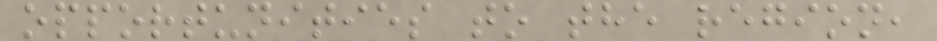opportunities to the region,
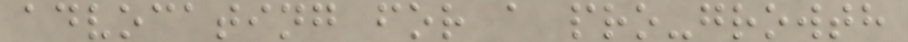advocating for a pro-growth
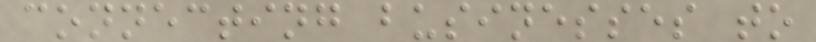connecting businesses to
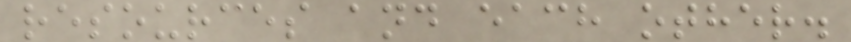resources and each other.
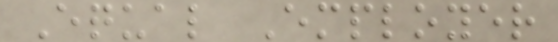Equal Employer
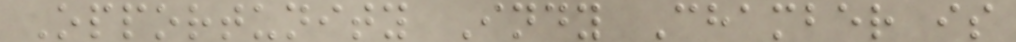Opportunity Indy Chamber is
